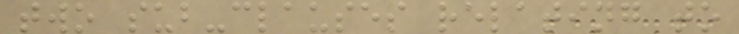two sub-clauses relating to
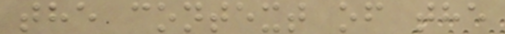the context of the
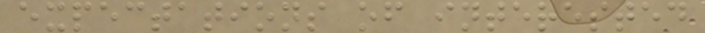expectations of interested
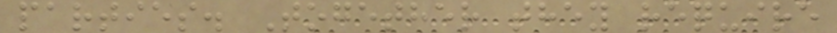parties. Together they require
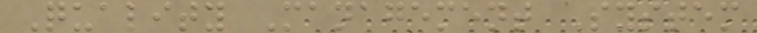Quality Management System
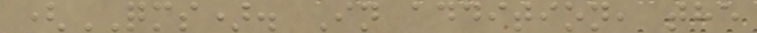(QMS). In addition, the
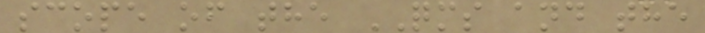scope of the QMS and the
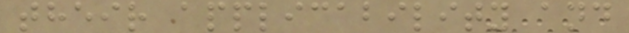their applicability and
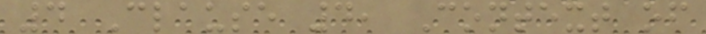4 Clause 4, Context of
